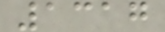1317
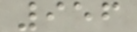956
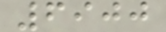6900
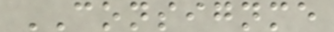CONSIGNME
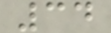34
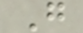G
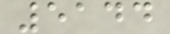5144
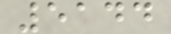5144
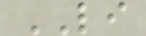LI
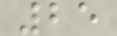25
